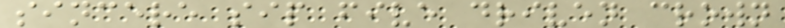sincere sip five driven crown
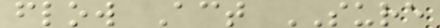flow Act SURE
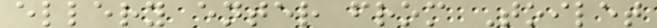ellery enter from Toilet
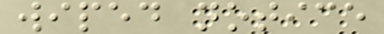wiped notice
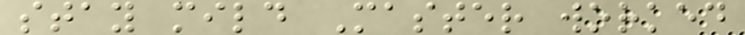stay mild Master worked
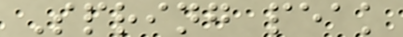Spring peak
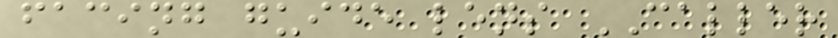facing guide lens CALLER
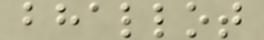bhallot
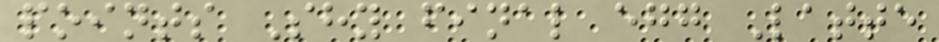points Shy final egg Latte
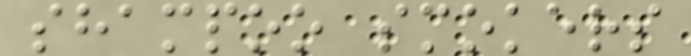shampoo smokers
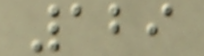129
